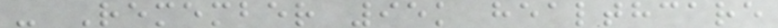- Remember 95k healthcare
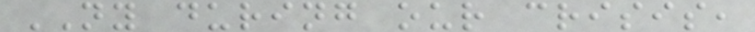NY during our crisis,
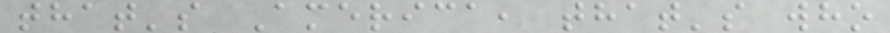that's America, that's who
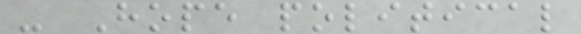- Hope political
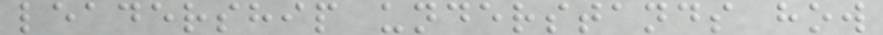leadership understands how
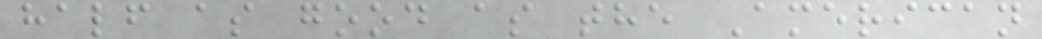half as good as the American
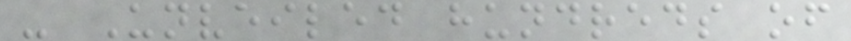- Unveiled hundreds of
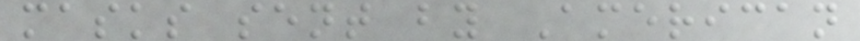masks sent by American
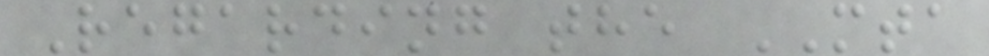Regarding the MTA
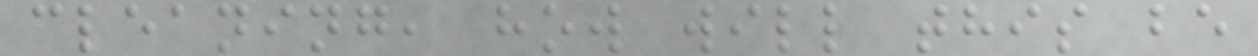cleaning, how will this be
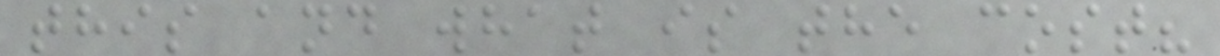this and what is the cost?
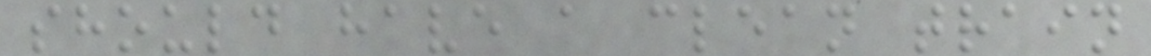should have a clean train
